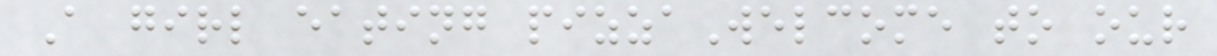A girl eating pizzaWelcome to our
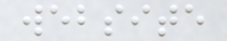website
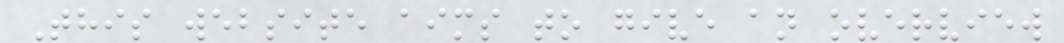This website aims to give an overview
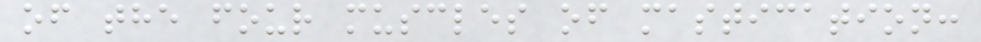of the four muscles of mastication:
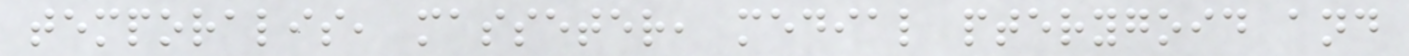temporalis, masseter, medial pterygoid and
